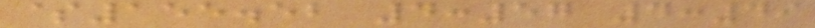$155.52 4:57 4:49
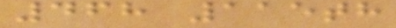468 115th
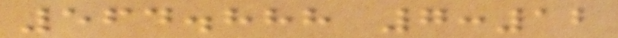564.888 7:12
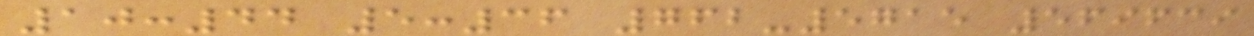10:44 5:36 762-5715 569639
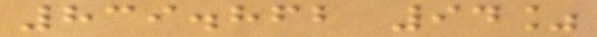839.862 94%
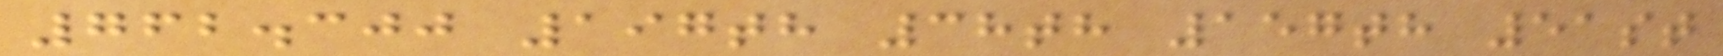762.300 197th 38th 157th 51st
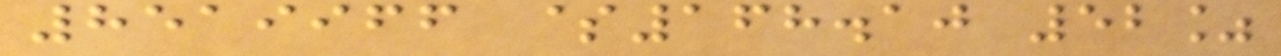8519966 $168.10 52%
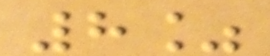8%
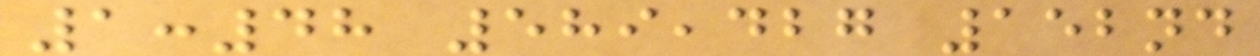1:48 589,427 152nd
